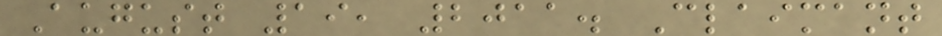August 19, 2011. Claimant
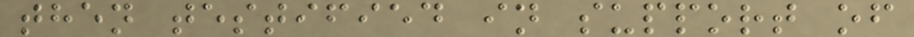then testified in support of
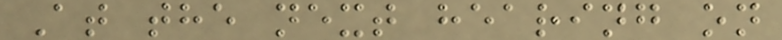At the next hearing on
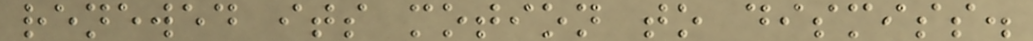renewed its motion to dismiss.
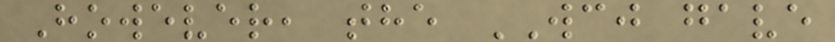However, the WCJ gave
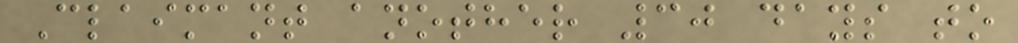Claimant another 30 days to
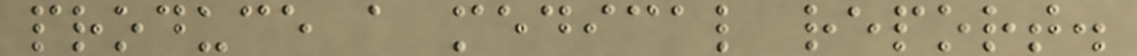produce a medical report.
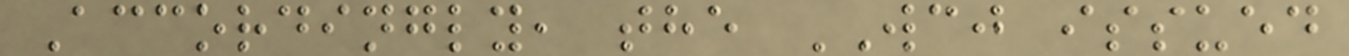Accordingly, the WCJ issued
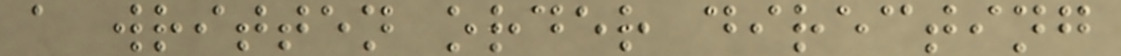a written order directing
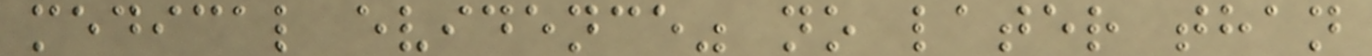medical evidence" no later than
